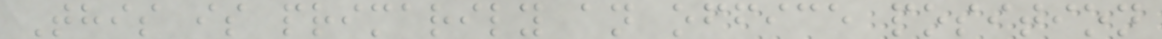This is primarily an office position
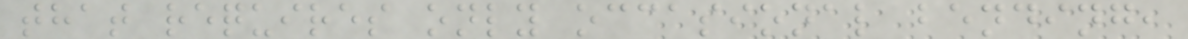that requires only occasional bending,
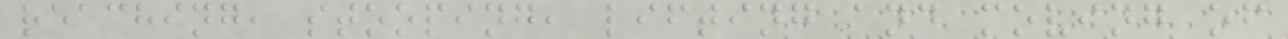reaching, stooping, lifting and moving of
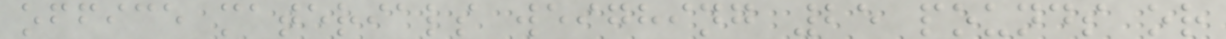office materials weighing 25 pounds or
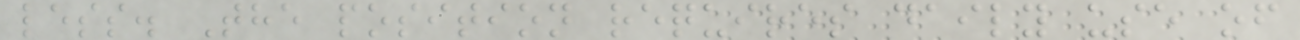less. The position requires daily use of
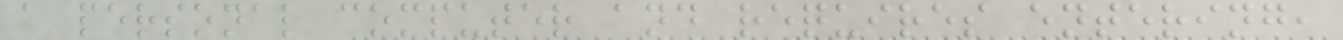a personal computer and requires entering,
